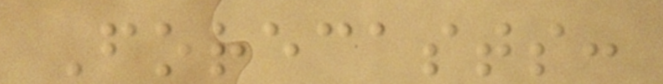Forecasts:
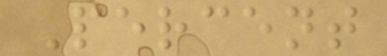Percent
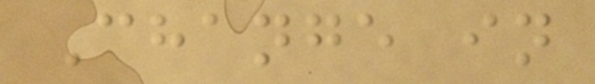Change in
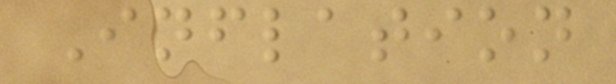Inflation
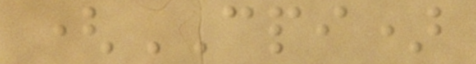(CPI)
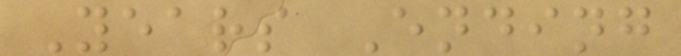Years Ending
